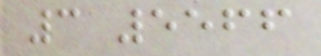3 5566
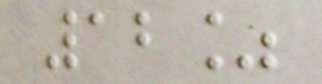12%
